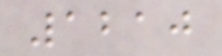1210
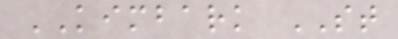KIMBARK ST
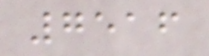7516
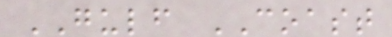GULF COAST
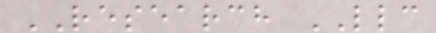RESEARCH LLC
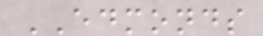EDMONDS
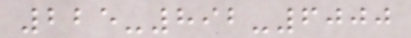225-892-6000
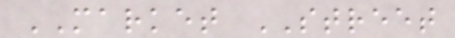MARKET STREET
